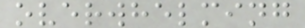overwhelming
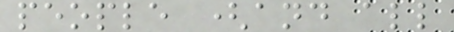people (and all
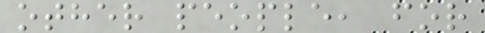other people, for
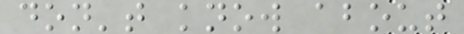don't know about
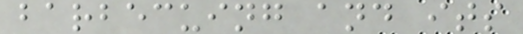barbecuing and its
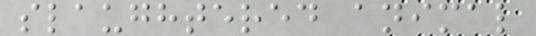slaughtered animal
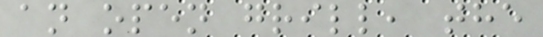an open grill, the
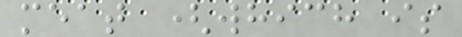meat (which is
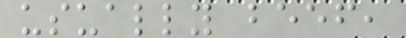usually beef,
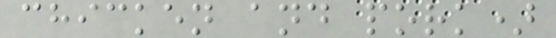chicken and pork)
